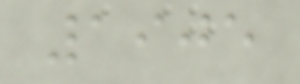1905
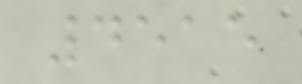4515
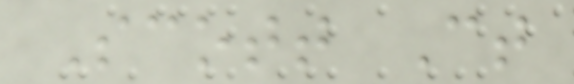Scott Ct
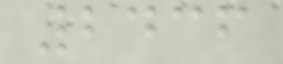2436
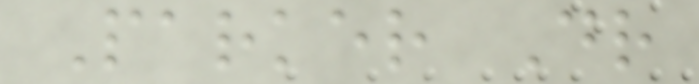Parker Dr
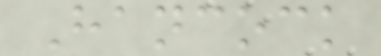Hancock
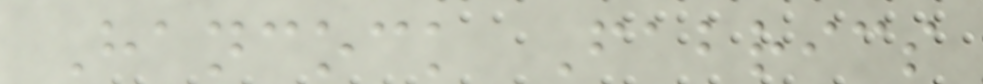Hancock Fabrics
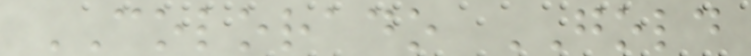COLORADO GOLD
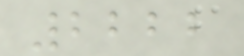2222
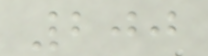200
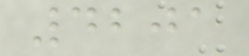4201
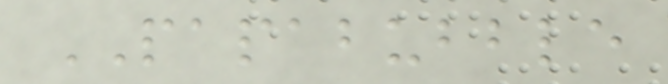PAPABUBBLE
